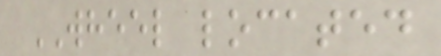WHEEL located
